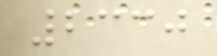2330
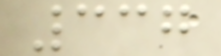337
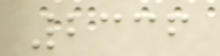2336
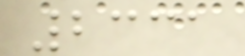2331
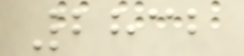2832
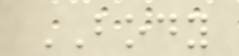BODY
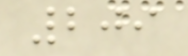209
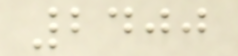2400
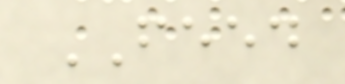FEED
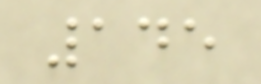145
